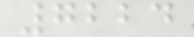7224
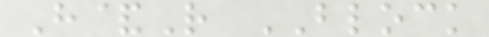H&R BLOCK
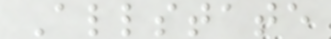Allstate
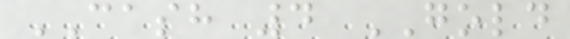CASH 4 GOLD
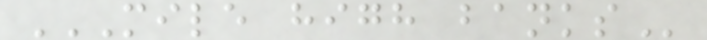MILE HIGH BANKS
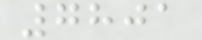7801
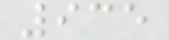935
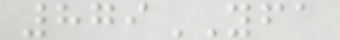879YFA
